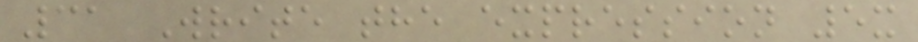31 Write the expression 5x
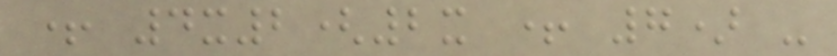+ 4x2(2x + 7) -
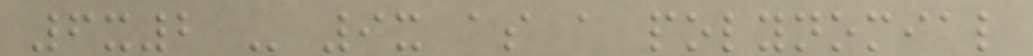6x2 - 9x as a polynomial
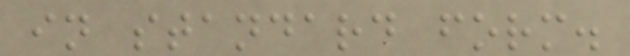in standard form.
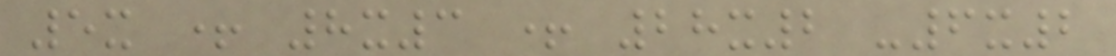5x + 8x3 + 28x2 -6x2
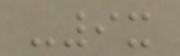-9x
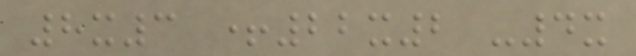8x3 +22x2 -4x
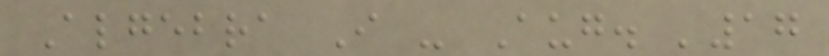Algebra I - Aug. '17
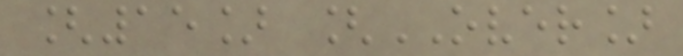[15] [OVER]
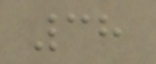38
